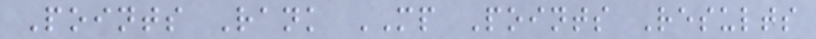Points Rank MP Points Results
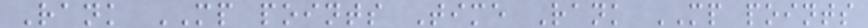Rank MP points Time Rank MP points
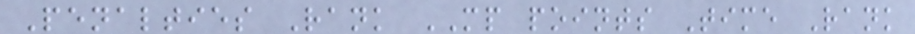Penalties Rank MP points Time Rank
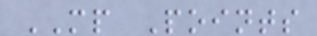MP Points
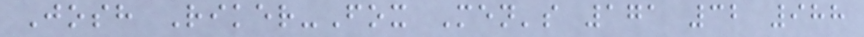Josh Riker-Fox Men's 171 32 988
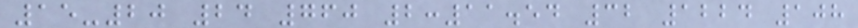15-20 24 760 2:11.54 32 1224 108
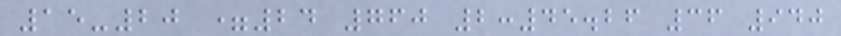15-20 =24 760 2:45.26 36 940
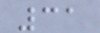31
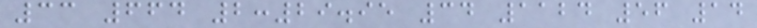33 664 2:29.95 34 1124 56 14
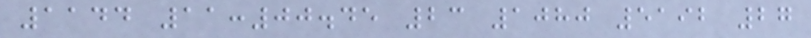1144 11:00.45 23 1080 5192 27
